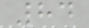84
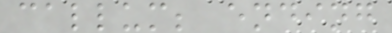callum; ending
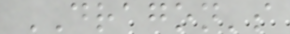DRAGON's
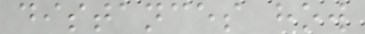distances how
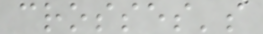crosses's
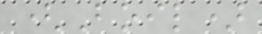(Boil)
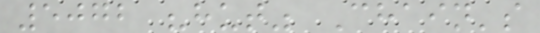5072 "hut" Chain's
